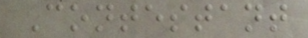Contestant
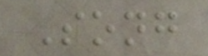Song
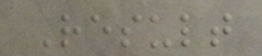Result
